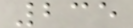235
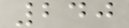240
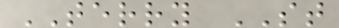TERRY ST
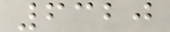6320
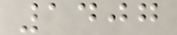1407
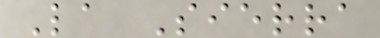La Sierra
